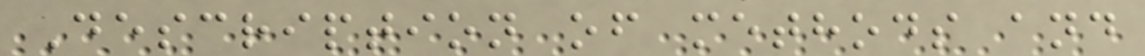Description of methods and
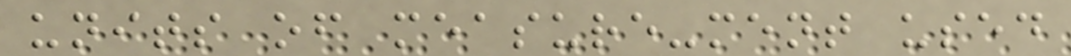units of measure-ment used
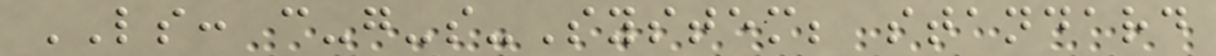LS: c-g-s-System; standard
